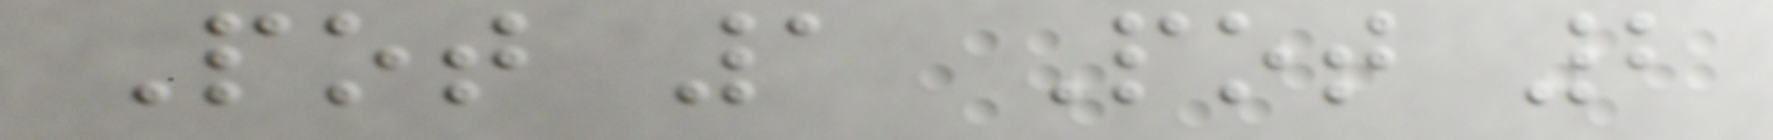Pot 1 Pot 2
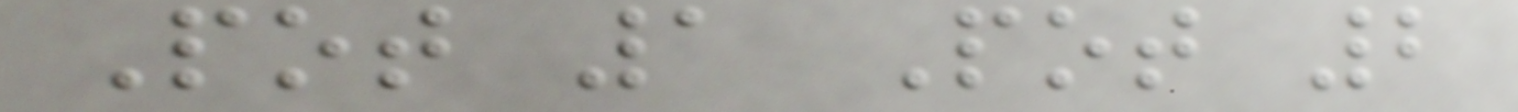Pot 1 Pot 2
